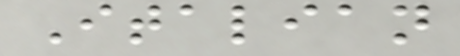Italian
